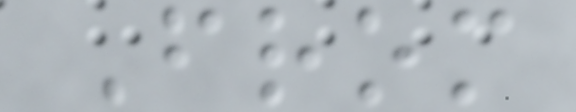From
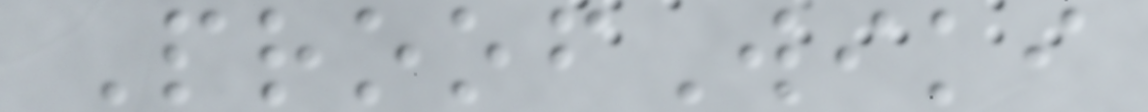ProofWiki
